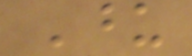Upon
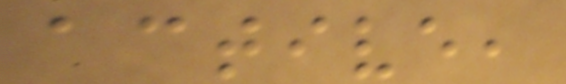active,
